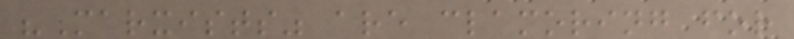"Marxists" are clamoring for
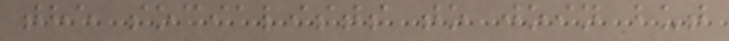the socialists to join but
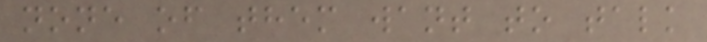none of them want to talk
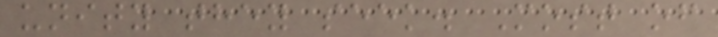unity they seek. Most of
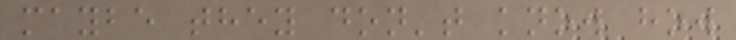maybe they don't know how
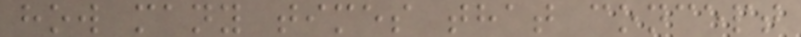how many times that concept
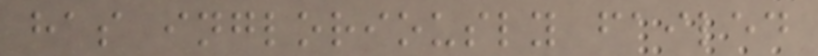has ingloriously failed
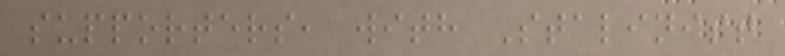supporters, with Stalinist
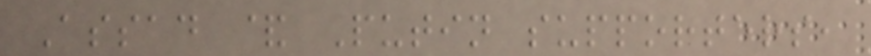Assad & Putin supporters,
